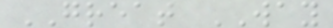GREAT WAY
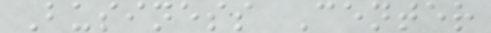Business Center
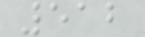512
